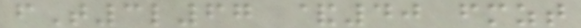fT3l67 &40 fmzt
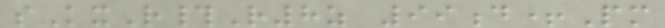sKxR#R8z 99d+Pm
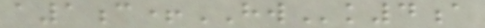a1c+HWk4a
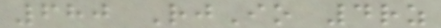680 RjIo 4rz
